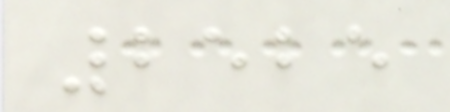2525
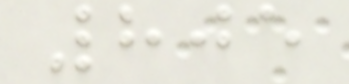805
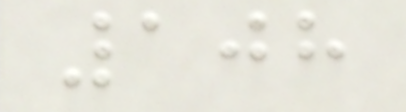108
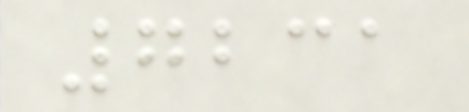7231
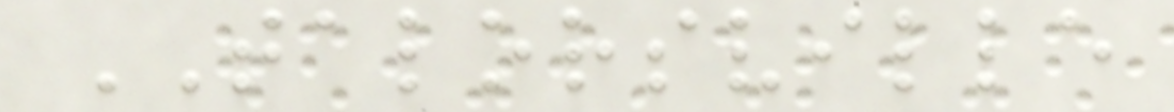TALORSVILLE
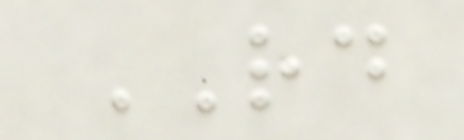RD
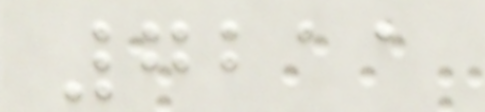7211
